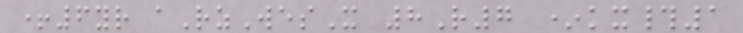+6yr aRzWesX 8R7 *kx#1
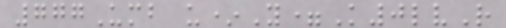777Umb u*Y=K0lvR
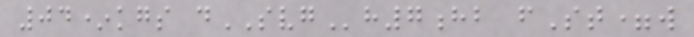04*kgs dSVGh7hb fSt=w
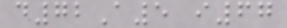d72A5 i67
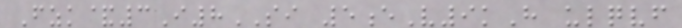Fzk&3I8SI 5eV9kH ulqvf
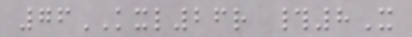76KXL26r #8X
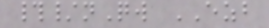#/nQw EZB
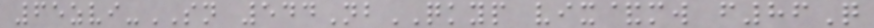65zvi-SN 544NbQKYP vix&mw f86Q
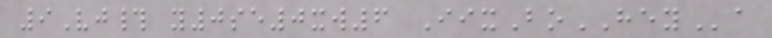9Vj# y0se0xw6 IixBoHEYa
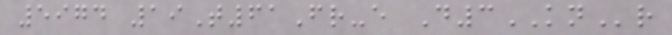5974 19T61Fr-e D3KNr
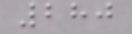280
